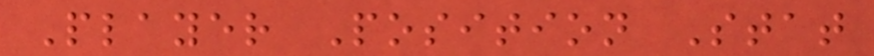Player Position Stat
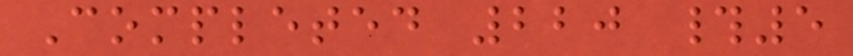Completed 220 #5
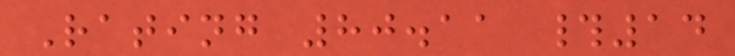Rating 80.11 #14
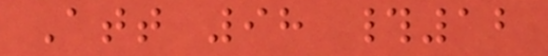Att 98 #12
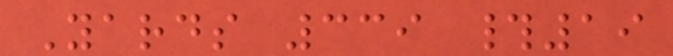Yards 339 #19
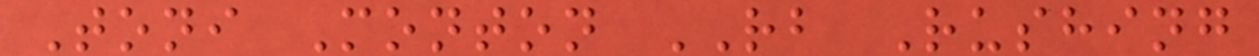Toni Monton RB Rushing
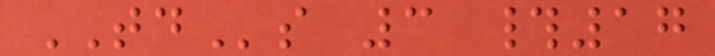TDs 3 #17
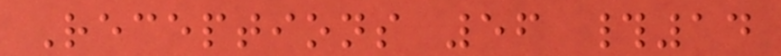Receptions 56 #14
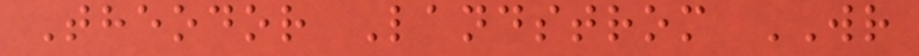Theodor Landstrom WR
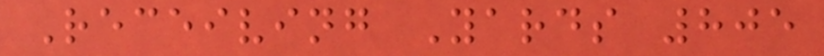Receiving Yards 805
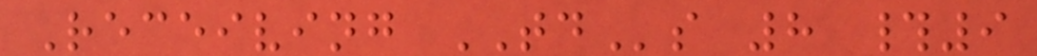Receiving TDs 8 #9
